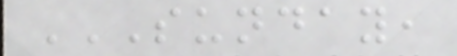SUNDAY,
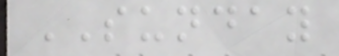SUNDAY
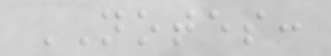NOTES:
